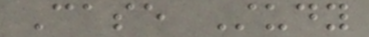Case Study
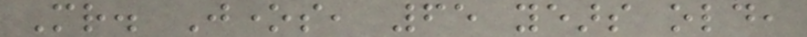Mr. Jones, 65 years old,
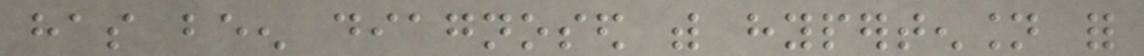has been diagnosed with hypertension for
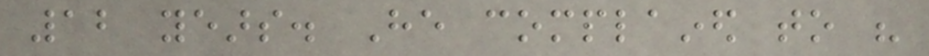12 years. He complained to his
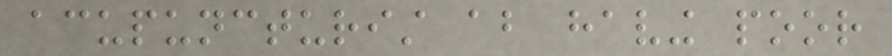acupuncturist about having poor
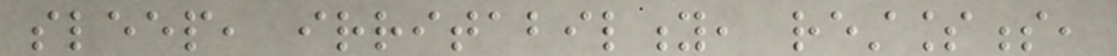sleep, irritability, restlessness,
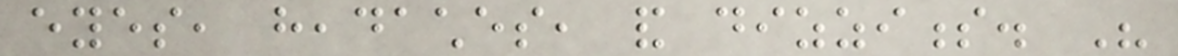eyes, headaches, and dizziness. His
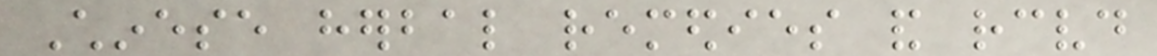Chinese herbal remedies and received
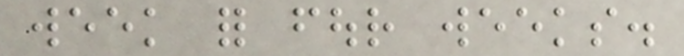week for four weeks.
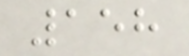158
